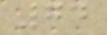74
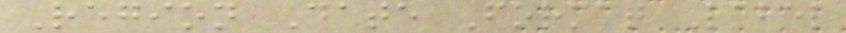Region Date Format Label
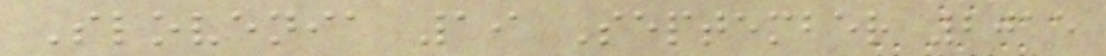Slovenia 19 September 2015
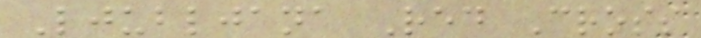Ljubljana Red Cross
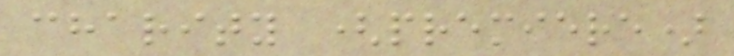charity (premiere)
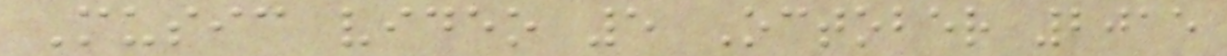Music video 5 October 2015
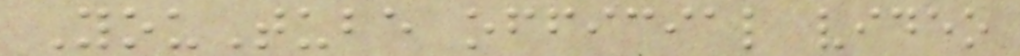YouTube official video
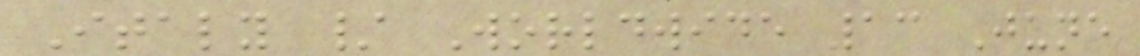Italy / Worldwide 13 June
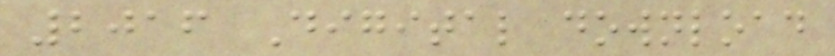2016 Digital download
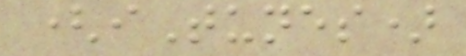(iTunes)
